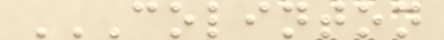COLINTON
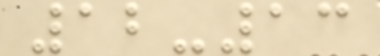12-13
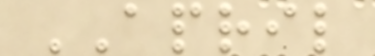APRIL
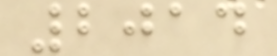2014
